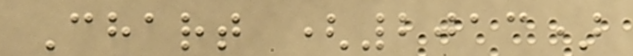Chart (2013)
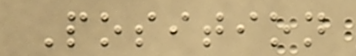Position
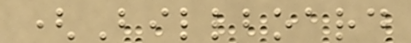(Billboard
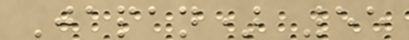Japan) 55
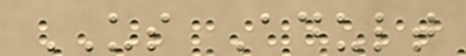US Adult
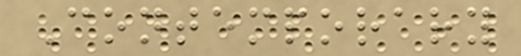Contemporary
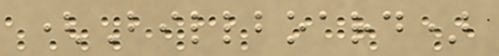(Billboard)
